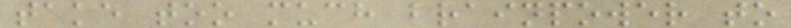take too much brainpower to
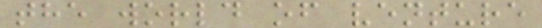the world of venture
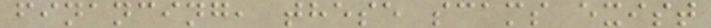financing, these scams exist
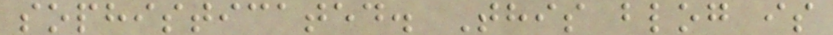sophisticated. This blog is
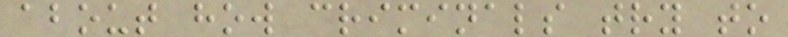about how criminals try to
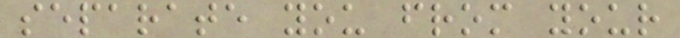separate you from your
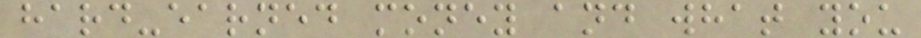hard-earned money and what you
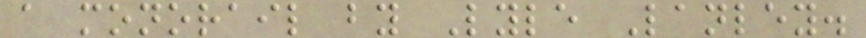a monorail by Lyle Lanley.
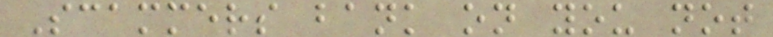Scammers bank on you not
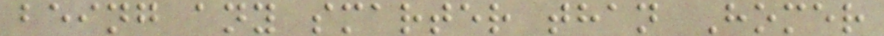being any smarter than Homer
